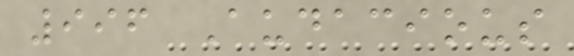996 Audacious
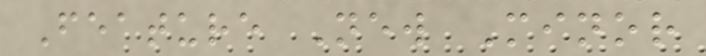Feature New Minor
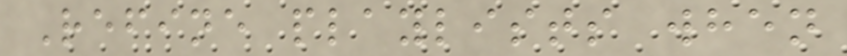Refine playlists when
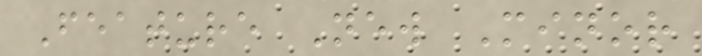Feature New Minor
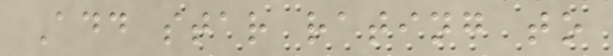Add star rating to
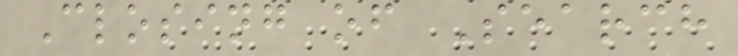Closing of Search
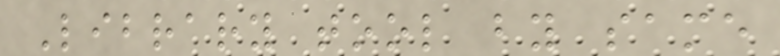Library tool by same
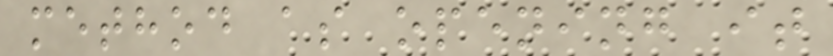method as opening it
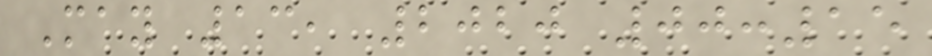May 13, 2020 00:15
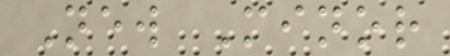New Minor
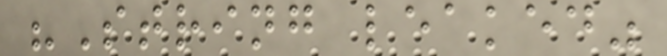"String leaked"
